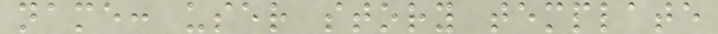name: user story template
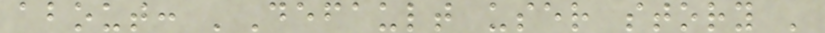about: 'Default user story '
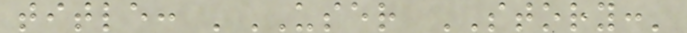title: 'USER STORY:'
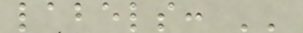labels: ''
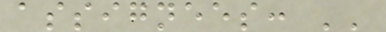assignees: ''
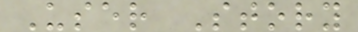User Story
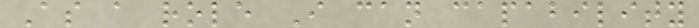As a role I can capability
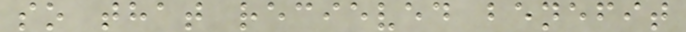so that recieved benefit
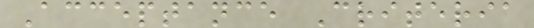Acceptance Criteria
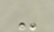-
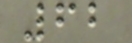62
